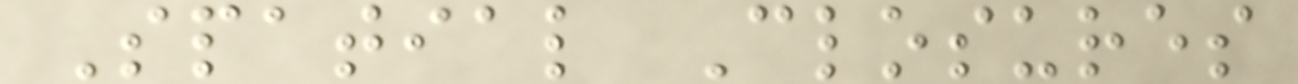Spatial Closures
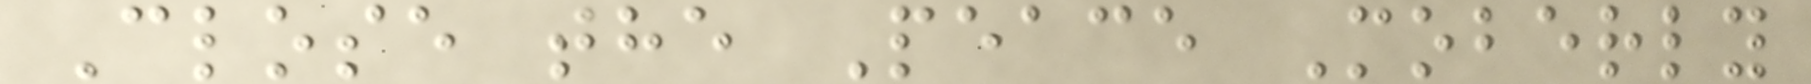Close the Peace Moberly
